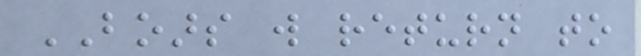BOARS will return to
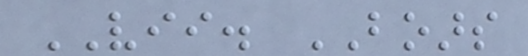VII. BOARS
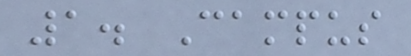1. Campus
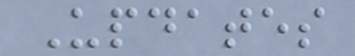Updates
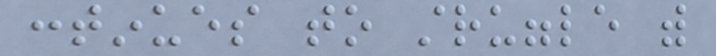continues to struggle with
